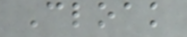Cloak
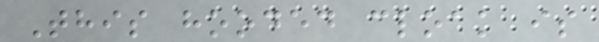This hooded cloak is
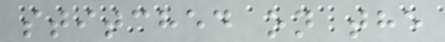stitched on the
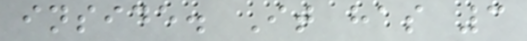inside. It has 3
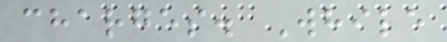charges. While
